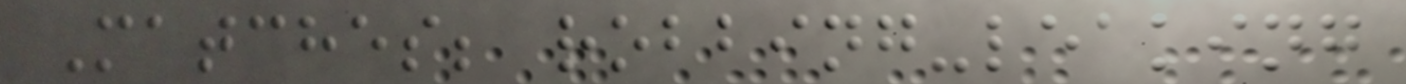Matches; robbing-leaking
